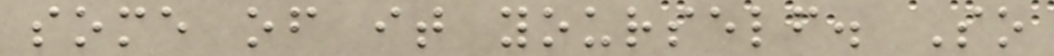some of it yourself. So
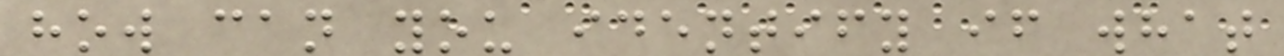how can you identify if what
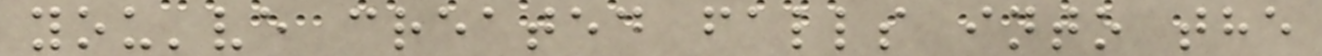you've created falls into the
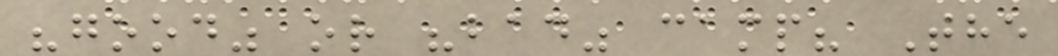"good" or "bad" camp? The
